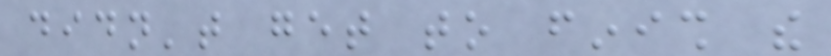didn't get to finish the
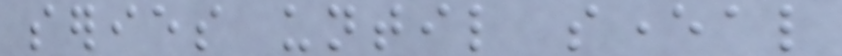series until several
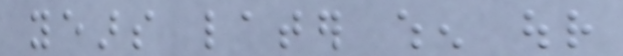years later when our
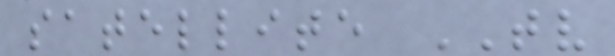satellite TV
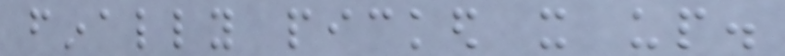finally picked it up.
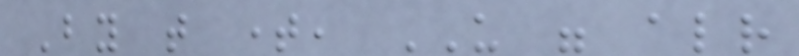By that time, US were already
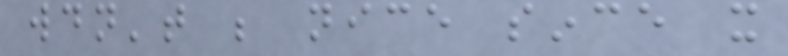wouldn't be nice since it
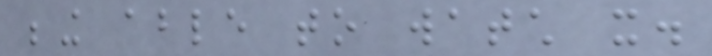being able to watch it.
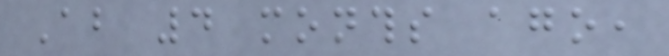About 4 months ago,
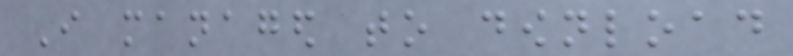I managed to download
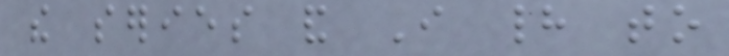the series and I had to
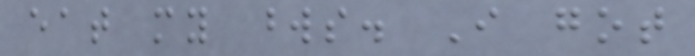eat my words. I got
